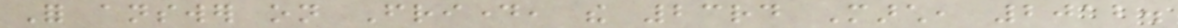For answer on Friday, the 23rd March, 2012.
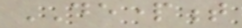DEPARTMENT
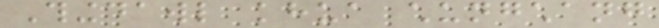Thingdawl khua chungchang
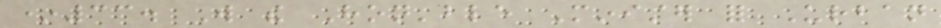*33. Will the Hon'ble Minister for Urban
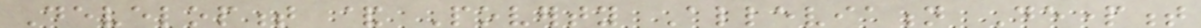Development & Poverty Alleviation Department
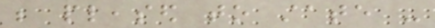be pleased to state -
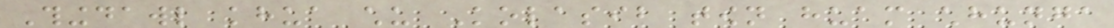Thingdawl khua chu Kolasib town huam chhunga
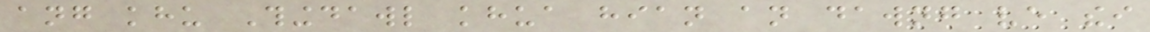ang khu Thingdawl khua hian an dawng ve thei
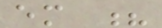em ?
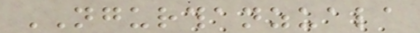NGURTHANZUALA
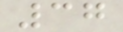37
